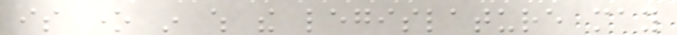is one in which the legislature may
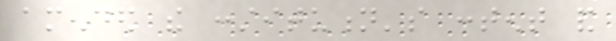amended the constitution's content and
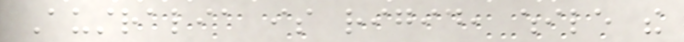Australia is rigid, while the
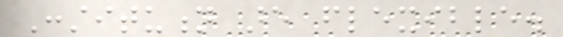Constitution are flexible.
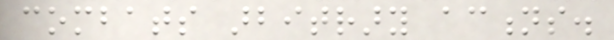combats arbitrary actions.
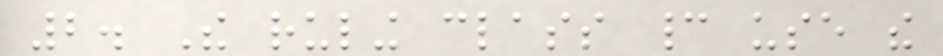2. The ruling class cannot use the
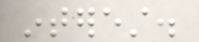interest.
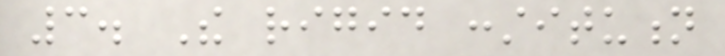3. The rigid constitution
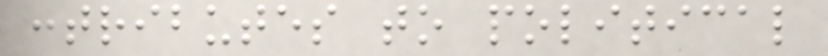contributes to political
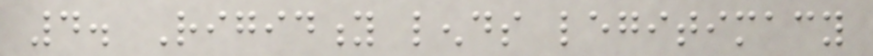4. Rigidity lends legitimacy
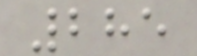285
